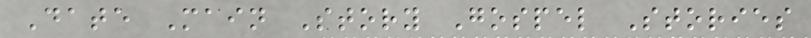Date Main Story Gospel Stories
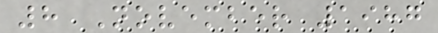8 November 1987
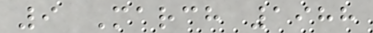9 March 1988
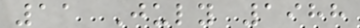11 July 1988
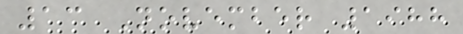13 November 1988
